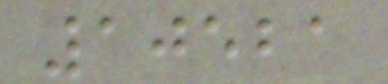10521
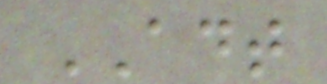ADT
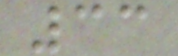33
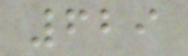629
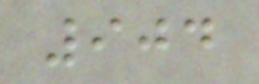904
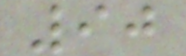90
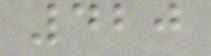420
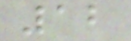12
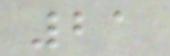21
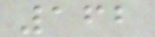162
